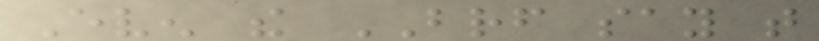Even the BRF say that
